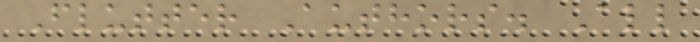Flutter Authors. All
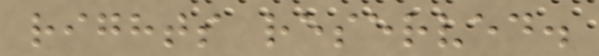rights reserved.
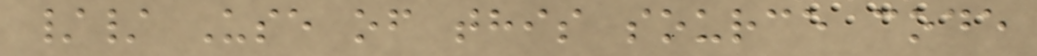// Use of this source code
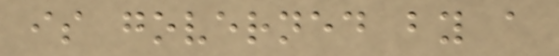is governed by a
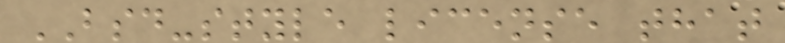BSD-style license that
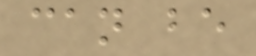can be
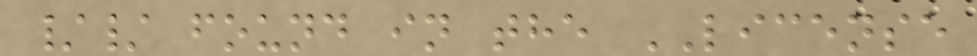// found in the LICENSE
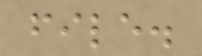file.
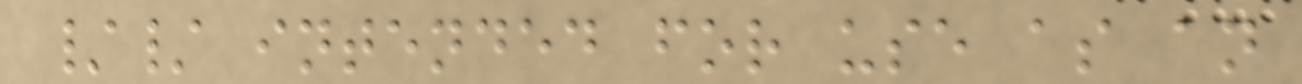// intended for use as an
